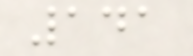141
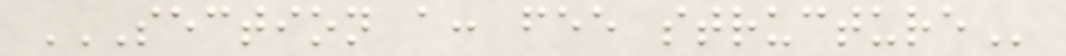SECTION A: FEE STRUCTURE
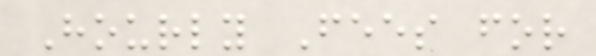Hourly Fees for
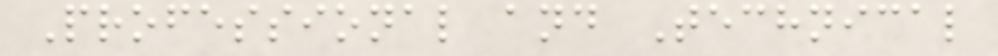Professional and Technical
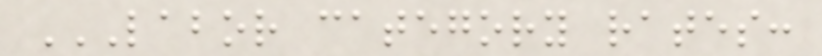LABOR CATEGORY RATES:
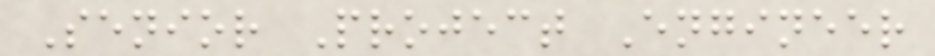Senior Project Engineer
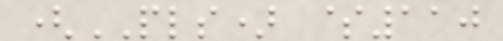(PLS) $110
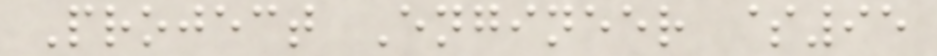Project Engineer $95
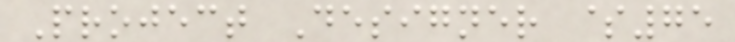Project Designer $75
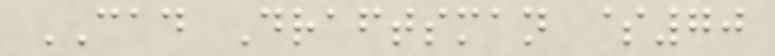CAD Draftsman $70
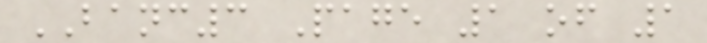BANC3 Page 1 of 1
